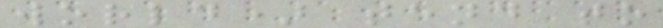world) tend to
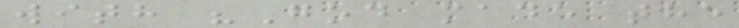with "God made the
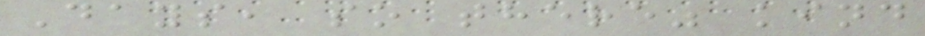Days, so there" kind
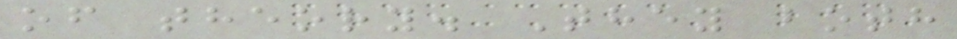of theory. They both
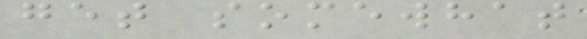get somewhat
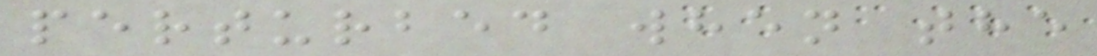perturbed when the
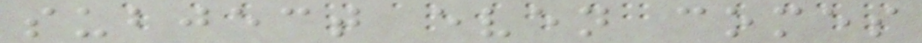subject even comes
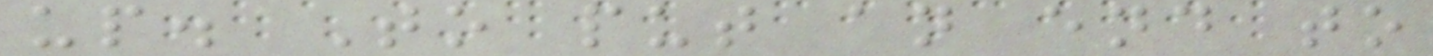up. To put an end to
